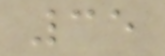35
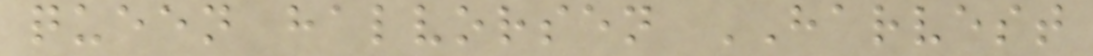queen halvorsen HARVEST
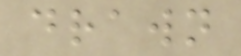drawn
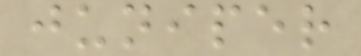juniper
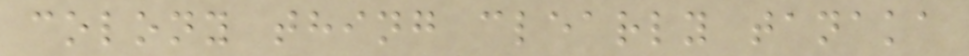colony thing clearly tanaka
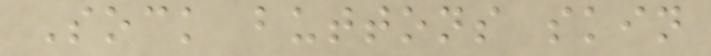Sock buttons skin
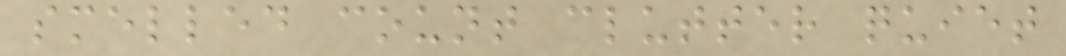smelled count clutter quiet
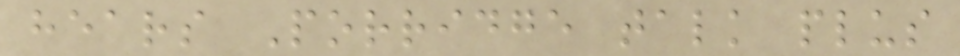hears Porridge talk plus
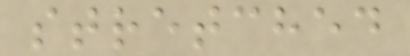stretched
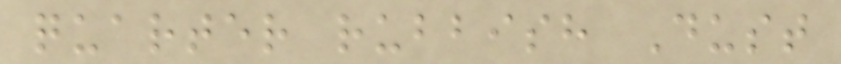quarter rubbish Dust
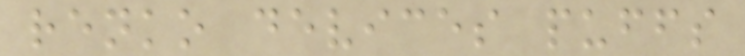renko devices puffs
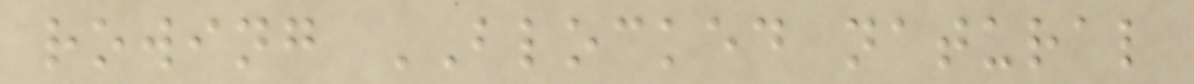rowing BLOCKED natural
